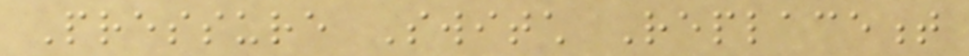Pressure Switch Replacement
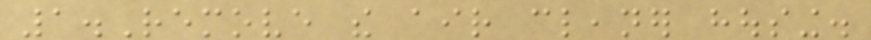1.Remove the air cleaner housing.
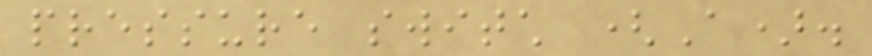pressure switch (A).
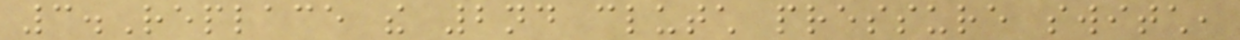3.Replace the 2nd clutch pressure switch,
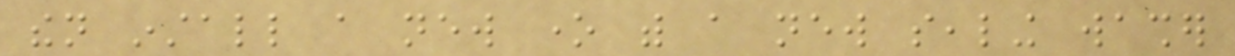then install a new one with a new sealing washer
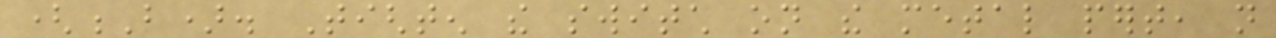(B). Tighten the switch on the metal pert, not
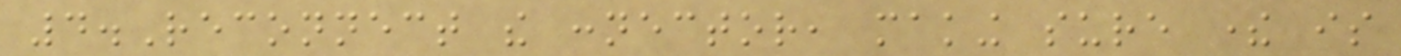4.Reconnect the connector, making sure there is
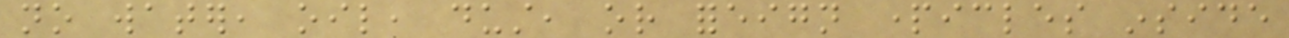no water, oil, dust, or foreign particles inside
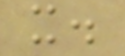it.
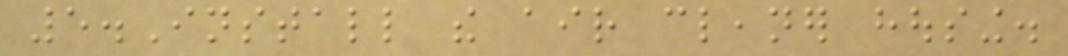5.Install the air cleaner housing.
